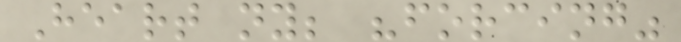Heart ny; "forcing"
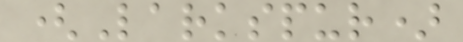(Larkspur)
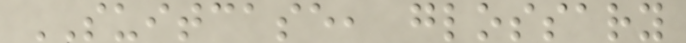SUITCASE, glossary
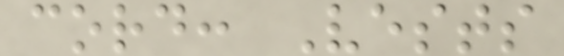cord: Vests
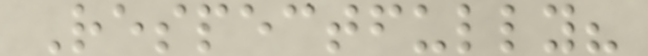Respectfully?
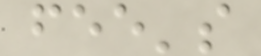fee's
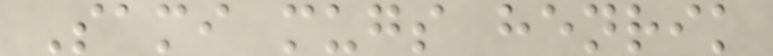Sami mugs henrik
